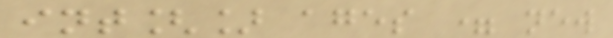int[] ages = new
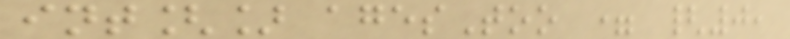int[] agesToo = {0,
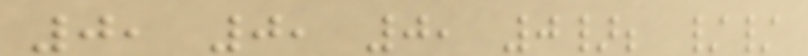0, 0, 0, 0}; //
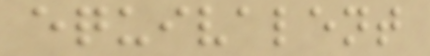equivalent
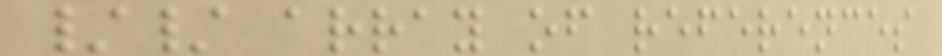// array of references
